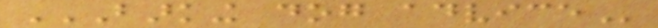BARKING DOG ADVICE
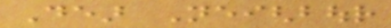Dear Neighbour
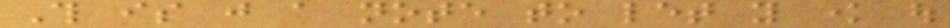This is just a note to let you know out
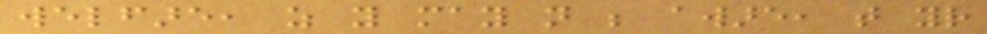welfare, as you may not be aware, that your
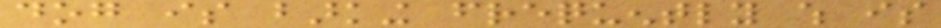dog is barking frequently which is
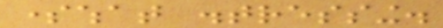somewhat distressing.
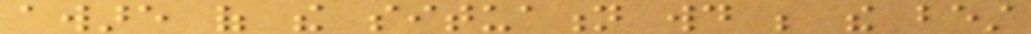aware of the situation would be the best
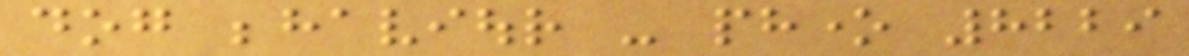dog behaviour - phone 8229
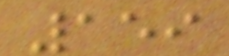159
